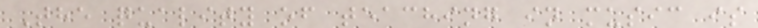The quality of teaching in music is
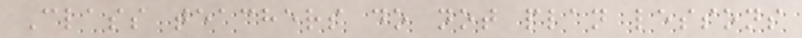Class teachers do not plan lessons
